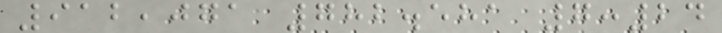912,071 782.581 7:24
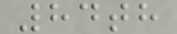84th
